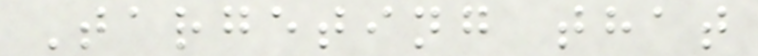Targeting that
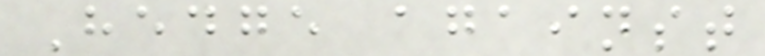Hedge against
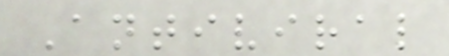Antiviral
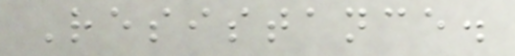Resistance.
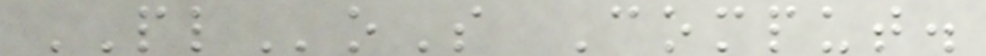PLoS Comput.
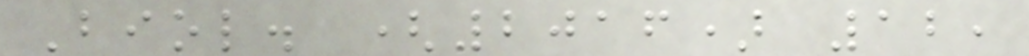Biol. (2016) 12,
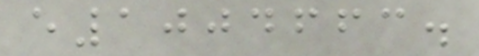e1004663.
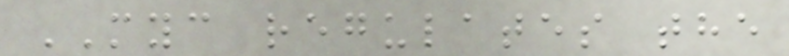MYC regulates the
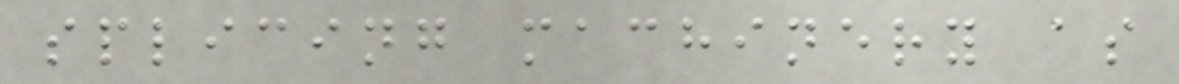splicing machinery as
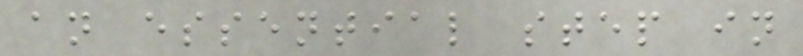an essential step in
